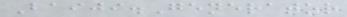Baiji.Generator
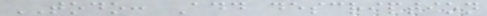TODO: Add description
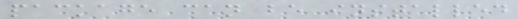package can be installed
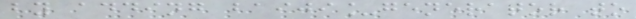by adding baiji_generator to
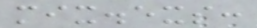mix.exs:
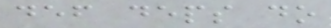def deps do
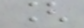[
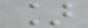]
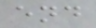end
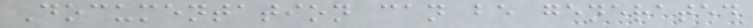Documentation can be generated
